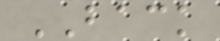BACK
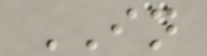IN
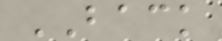BACK
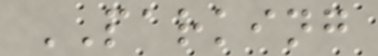PARKING
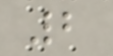2
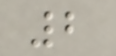2
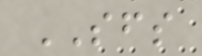SFS
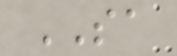SA
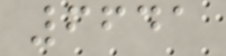6641
